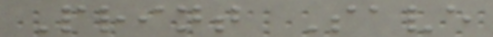Print Save
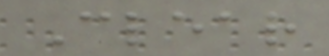Clear
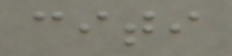citi
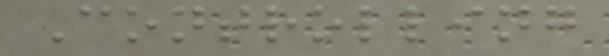Controlling
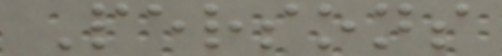Persons
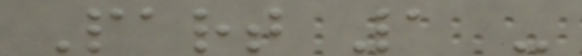Part 1 -
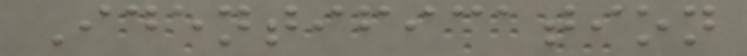Identification
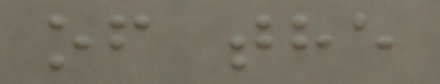of the
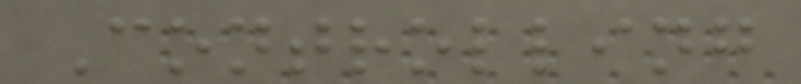Controlling
